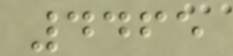4465
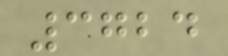3724
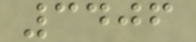3406
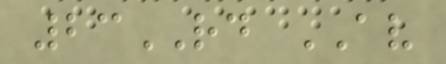23RD AV
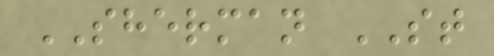SHERMAN ST
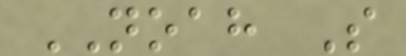NOAH S
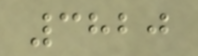3820
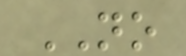NO
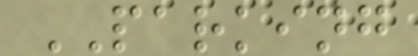PARKING
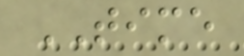TIME
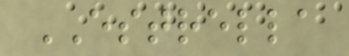ESTRELLA
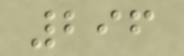296
